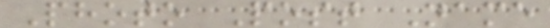Photo Post Name
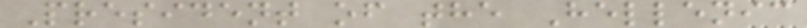President of the Hellenic
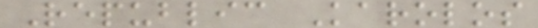Republic Karolos
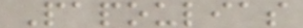Papoulias
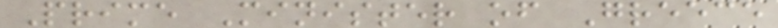Prime Minister of Greece
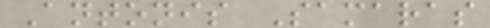Antonis Samaras
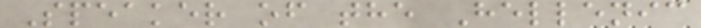Speaker of the Hellenic
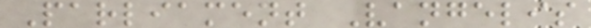Parliament Vangelis
